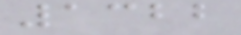1322
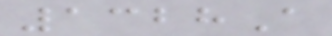1328A
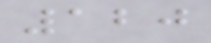120
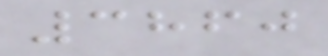3860
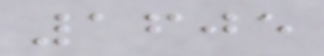1605
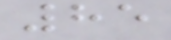85
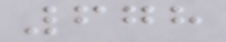678
